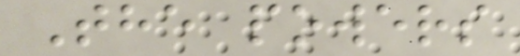The powers
